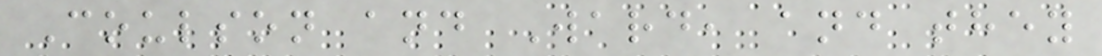Coulson and Ward, and they
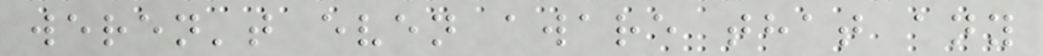weren't even aware that any
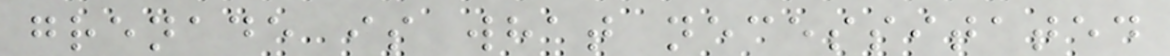grenade is what necessitated
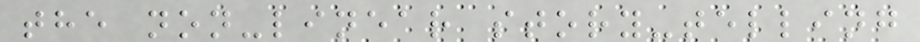the non-linear story-telling
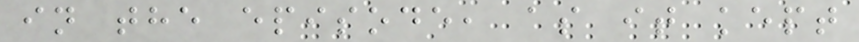in the episode, as it kept
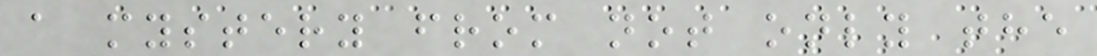a mystery from not only the
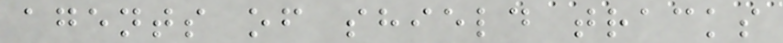agents of shield tracks
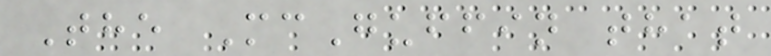The McGuffin that
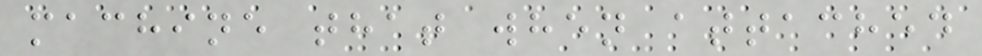machine that when attached
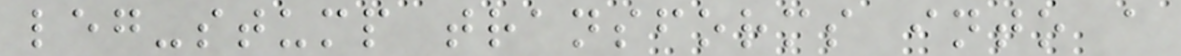leg-stump transforms into a
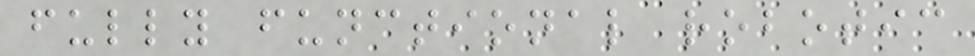fully functional robotic
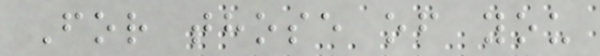For those of you
